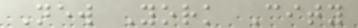New York City
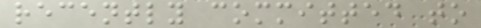recently committed to
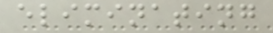eliminating
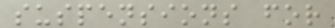suspensions for
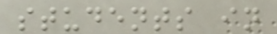students in
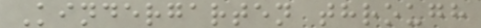Kindergarten through
